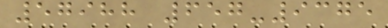57988 657-9375
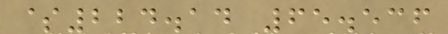$224.14 65.536
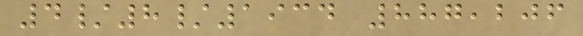4/8/1934 887,206
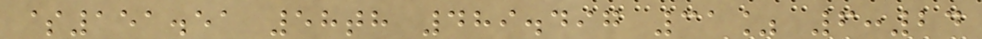$151.51 58th 489.497 31% 6:24
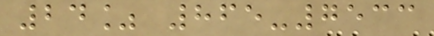24% 865-7533
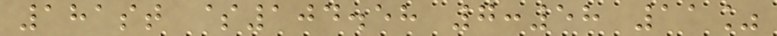181st $104.58 7:58 11%
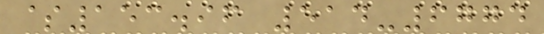$153.96 514-6774
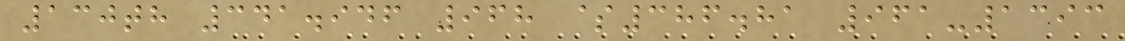130th 341.946 968 $386.81 961-1393
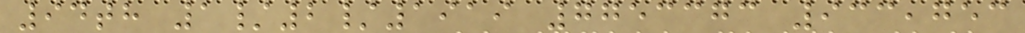94th 1/2/1919 7753373 933,753
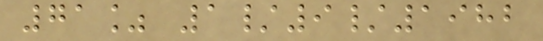71% 1/9/1982
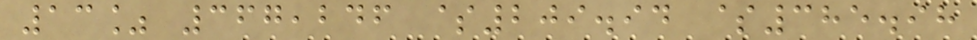13% 367,246 $209.94 $385.98
